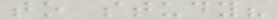to study?
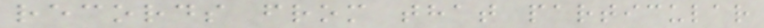records from that particular
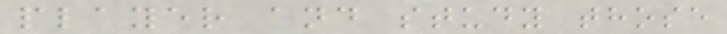player and study those
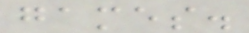games.
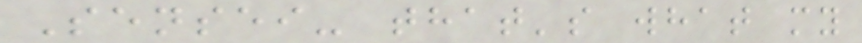Sensei- that's what my
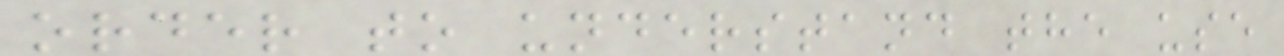order to understand the use
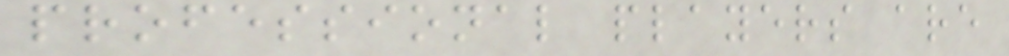professional players are
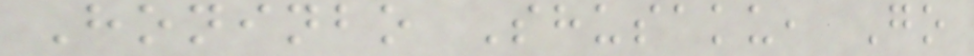Honinbo Shusaku, Go
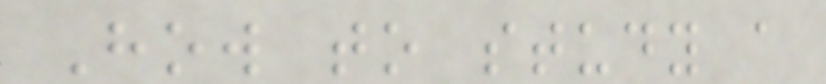How to study a
